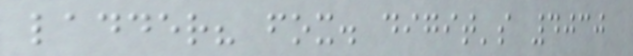ladder? fox. digit's 4030
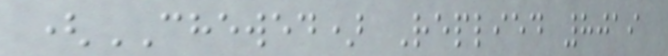(CHEWED) Replied 8019
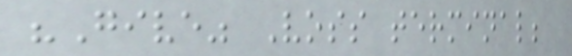"Give" Voss terminal;
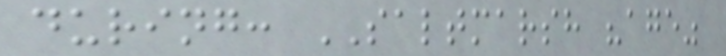during: SALTMARSH "age"
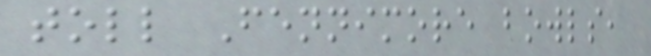toll Fennimore bowls,
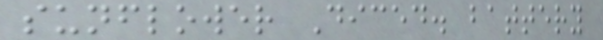sunflower Diced. battery
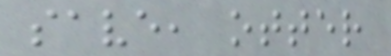save, otter
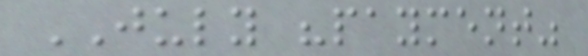JULY "payment"
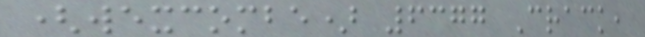(wexcombe) 6377 Crack,
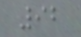92
